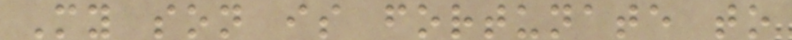My son is fortunate to
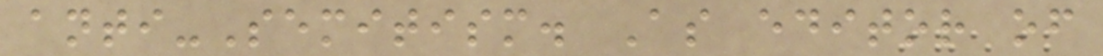anti-Semitism. As editor of
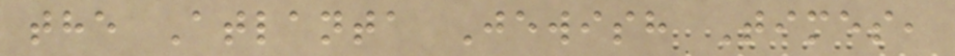the Atlanta Jewish Times,
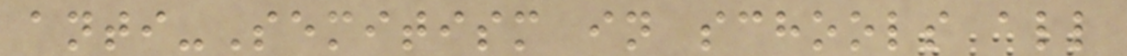anti-Semitism in schools all
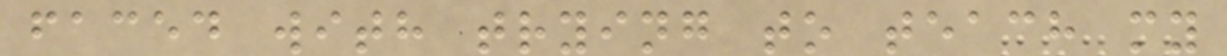faced with trying to teach my
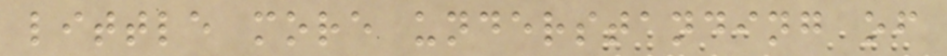little more understanding of
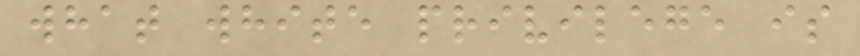what white privilege is
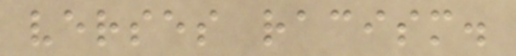verses racism.
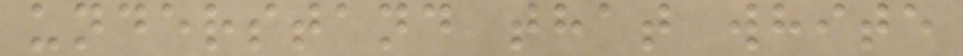understand that white
